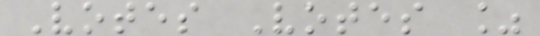Votes Votes %
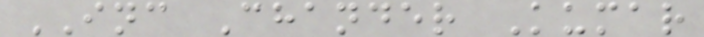INC Chander Kumar
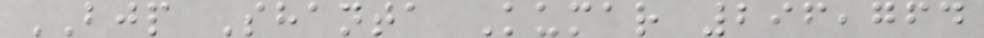BJP Shanta Kumar 296,764
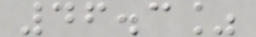46.3%
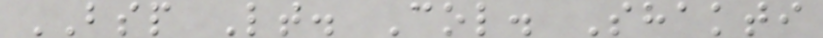BSP Lt. Col. Shakti
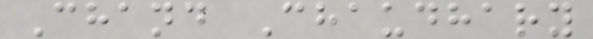Chand Chaudhary
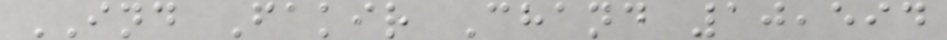IND Fakir Chand 10,594
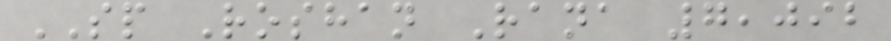SP Roshan Rana 7,092
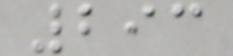293
